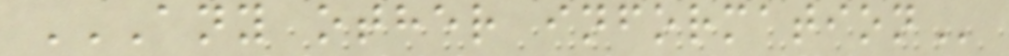ANY OTHER INFORMATION
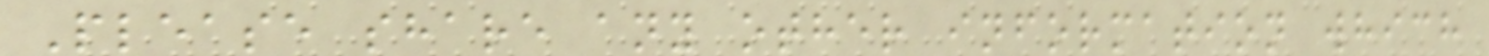Please share any other information which
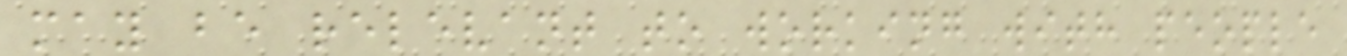may be relevant to working with people
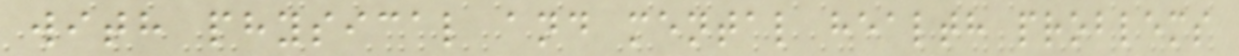with physical and mental health problems
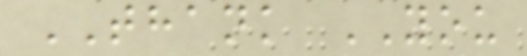THANK YOU
